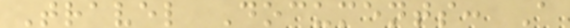Travel Documents: A
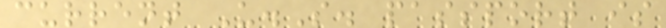current U.S. passport is
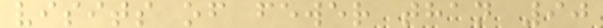visits of fewer than 90
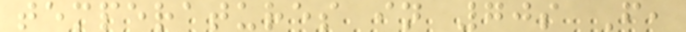temperatures in 70s F,
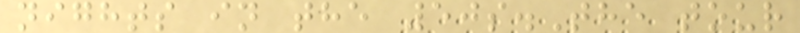nights in the 50s.The tour
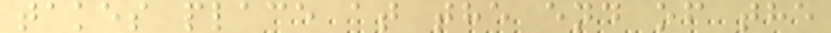takes place at the end of the
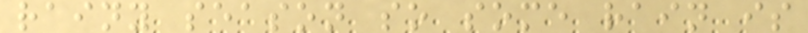rainy season so some rain is
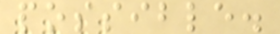possible.
